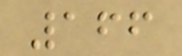166
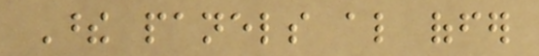These panels also offer
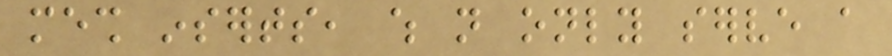mesh inserts, which not only serve a
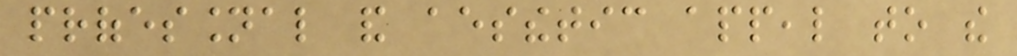professional and aesthetic appeal to the
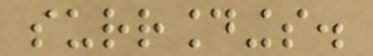surroundings.
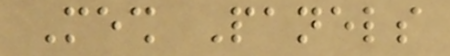Mesh Panels
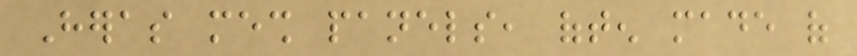Heras mesh panels, often made of
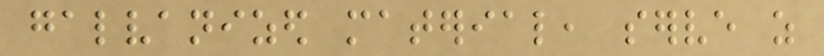galvanized material, serve as
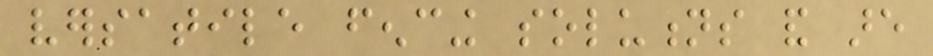versatile fencing solutions and are
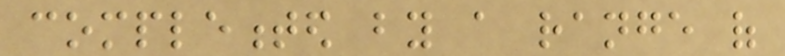complemented by a range of
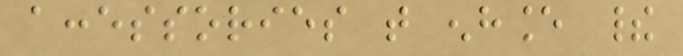accessories that enhance their
